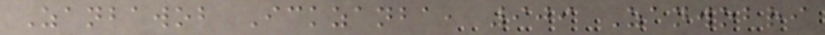Zanbawob Ickzanba, 909 Zanwobri
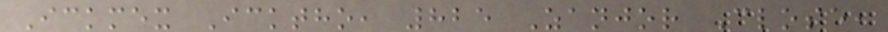Ickmex Icktho, 825 Zanjor Close,
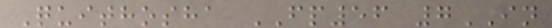Quithosha FP56 7IN
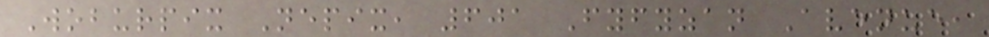Woburpix Nepix, 601 Fyfyzan Avenue,
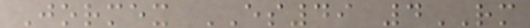Jormex ES49 4RM
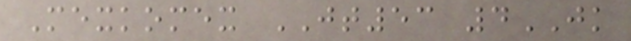Mexkomex JT53 4JK
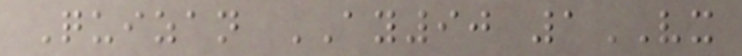Quizan AY90 1VX
